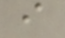i
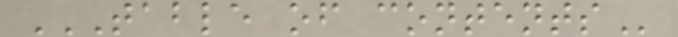TABLE OF CONTENTS
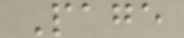Page
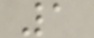1
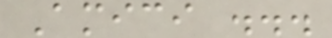Amici ...
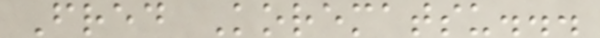Fred Korematsu...
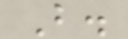B.
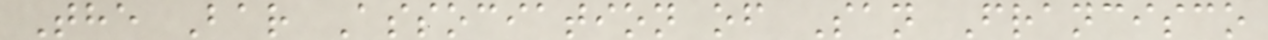The Bar Association of San Francisco
